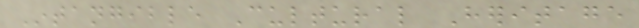Intangible Cultural Heritage
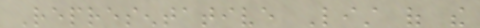Representative List of the
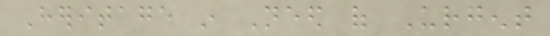Heritage in Need of Urgent
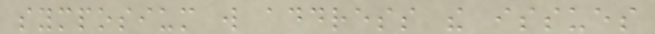symposium will address the issues
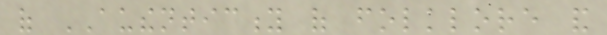of AUTHENTICITY of folklore and
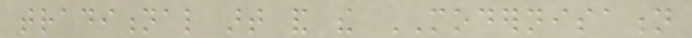traditional art and the MODERNISATION
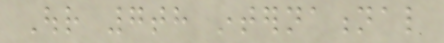Our 7th international
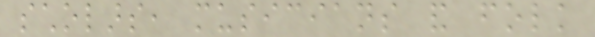scholars, musicians and folk
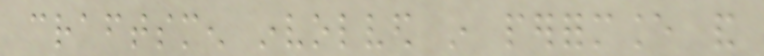craftsmen involved in performance and
